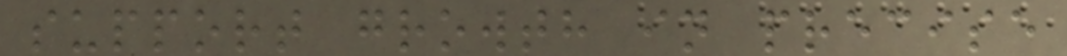support growth in precise
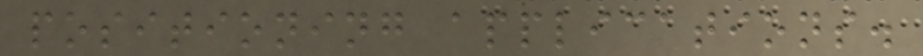positioning applications.
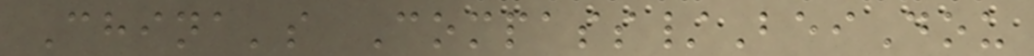China's Compass/BeiDou
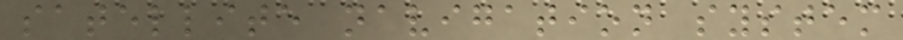satellite navigation system
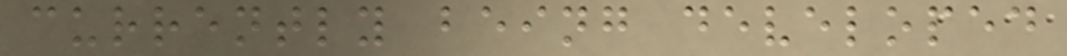currently being developed
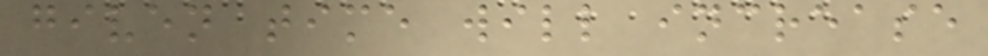given time will increase
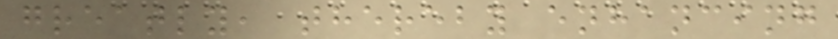greatly, thereby enhancing
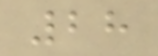28
